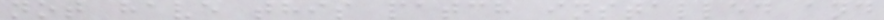not have this patch installed and
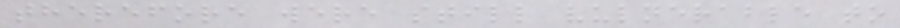therefore were still vulnerable to
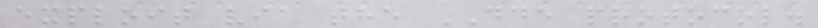exploit via the DDE protocol.
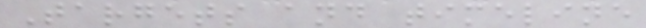Targets and timeline
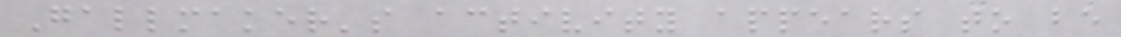Gallmaker's activity appears to be
